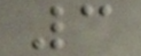3
